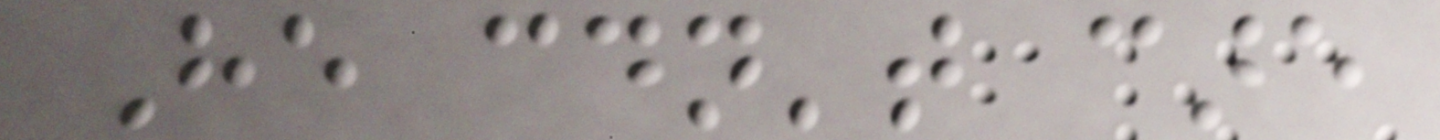He couldn't care
